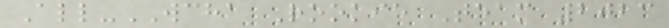All-WCHA Rookie Team 2023
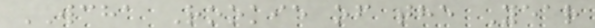WCHA Rookie of the Year
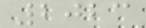2023
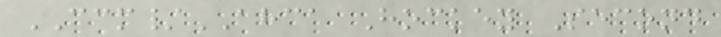CCM/AHCA Hockey Second
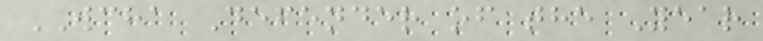WCHA Defender of the Year
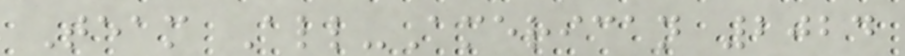Team All-American 2024
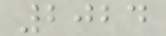2024
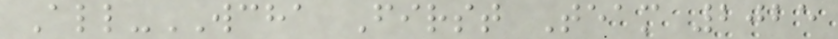All-WCHA First Team 2025
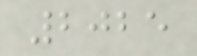2025
